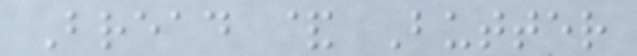Bread & Butter
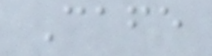Cafe
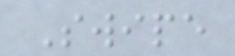Swipe
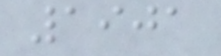1901
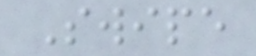Swipe
